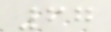67
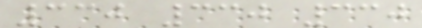330 330 330
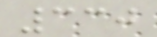330
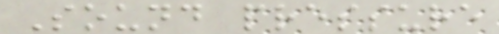Sound pressure
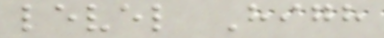level High
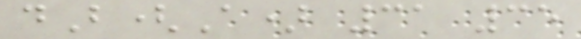dB(A) 31 35
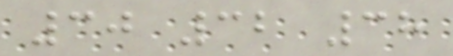30 32 38
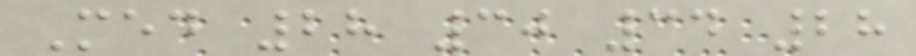Med 28 30 34 28
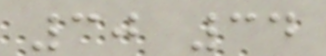30 34
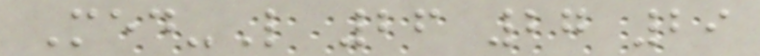Med-L 26 27 29
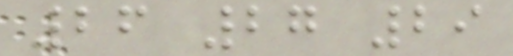26 27 29
